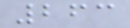263
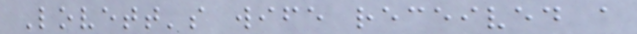Lovett's wife received a
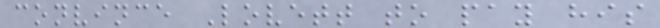convince Lovett to pay his
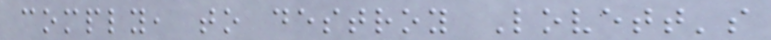comply, to destroy Lovett's
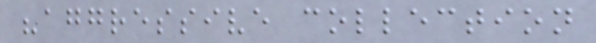"aggressive collection
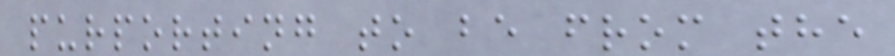purporting to be from the
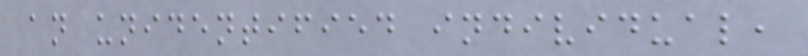an unidentified individual,
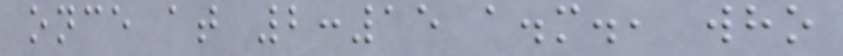once at 2:15 a.m., who
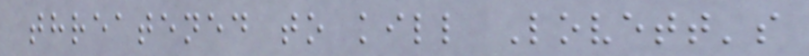threatened to kill Lovett's
